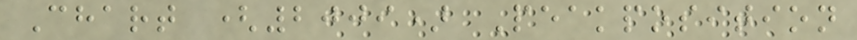Chart (2009) Peakposition
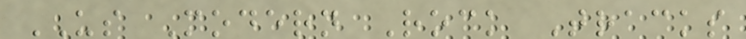US Modern Rock Tracks
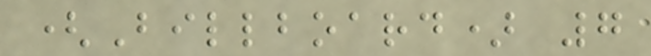(Billboard) 7
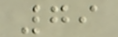79
